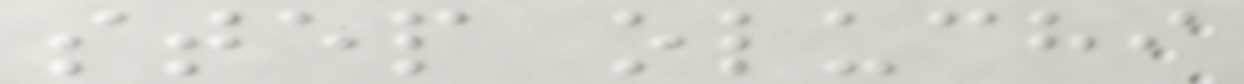step oluchi
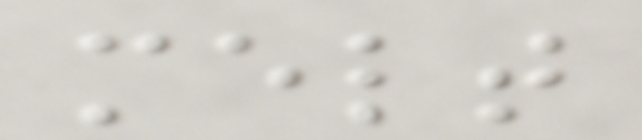melt
